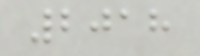2018
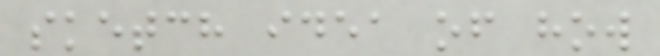sketch idea of how
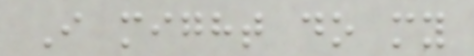I might do my
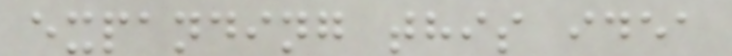expanding this idea
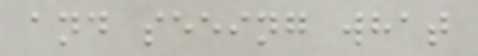and seeing what
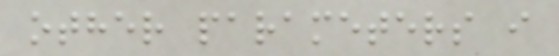other parameters i
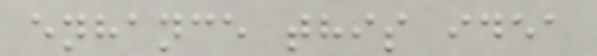enhance this idea
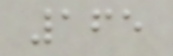165
